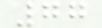77
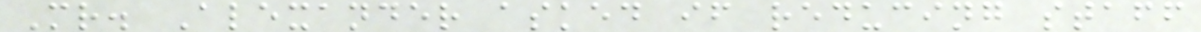Mr. Alexander asked if reducing staff
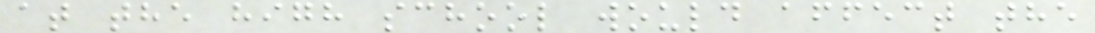at the high school would affect the
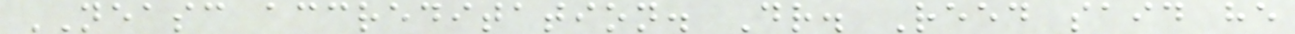NEASC accreditation. Dr. Reed said he
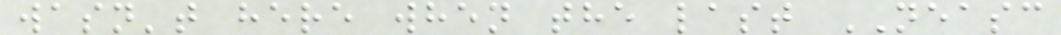wasn't here when the last NEASC
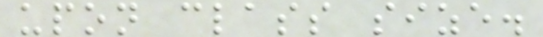upon class size.
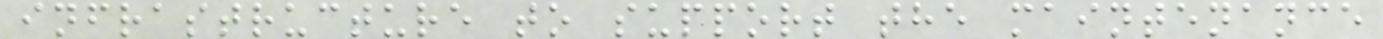infrastructure to support the maintenance
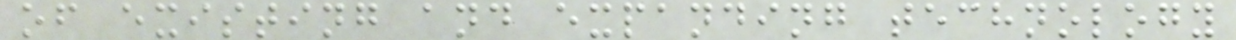of existing and expanding technology
